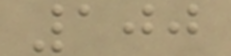100
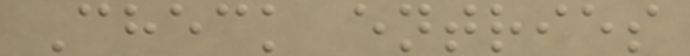Check entries
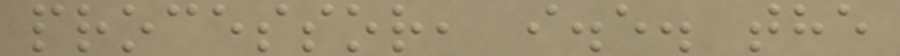processor, i.e. the
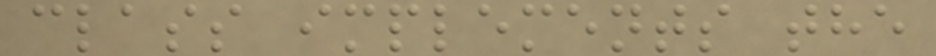class implements the
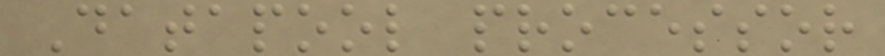Datapool processor
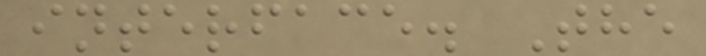interface. The
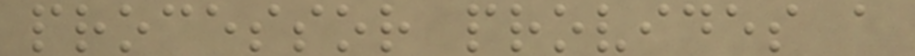processor provides a
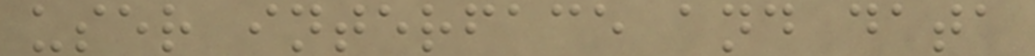user interface and data
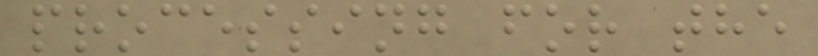processing for the
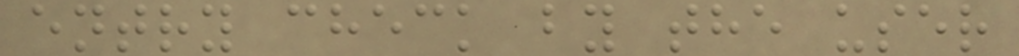entry check by the user
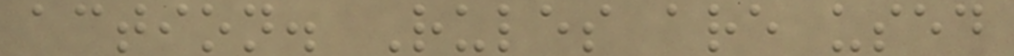action. Rules are used
